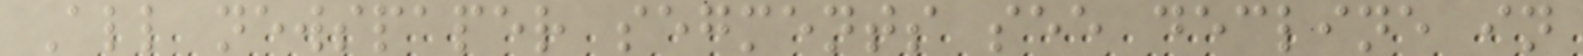All newspaper segments see decline in
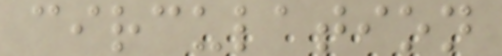circulation
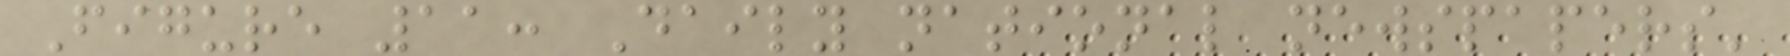Figure 11: Daily national newspapers'
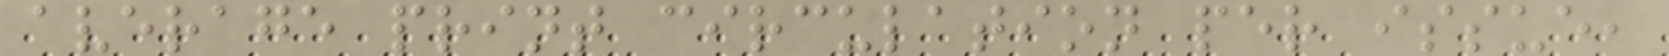average print circulation per issue,
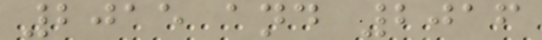2015 and 2016
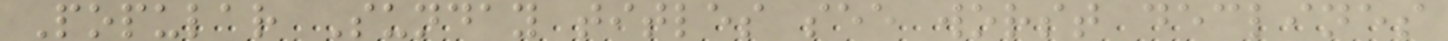Popular Sunday titles see worst declines
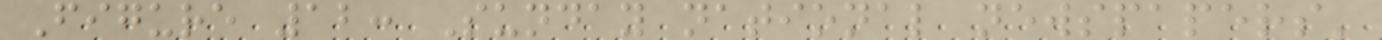Figure 12: Sunday national newspapers'
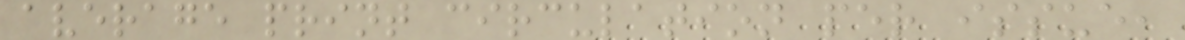average print circulation per issue,
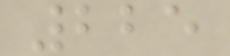225
